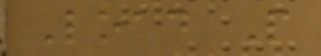Load P
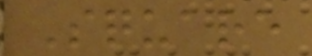Square
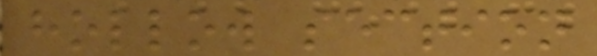hollow section
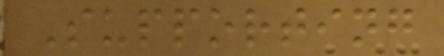Supporting
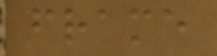frame
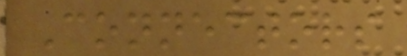Connectors
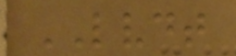LVDT
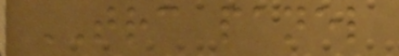TRC panel
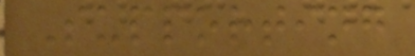Supporting
